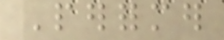Performer
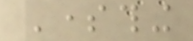Something
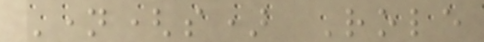Name(s) Role
